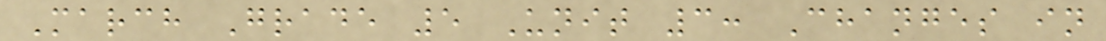March Grade 5 Unit 3: Changes in
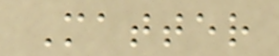Matter
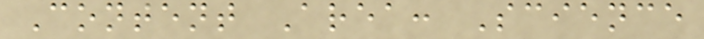Content Area: Science
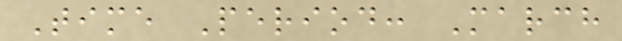Time Period: March
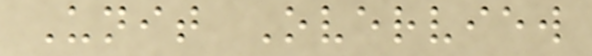Unit Overview
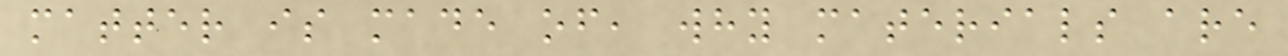matter is made of, why materials are
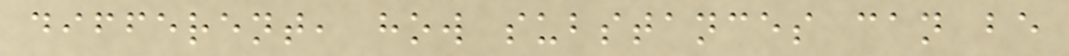different, how substances can be
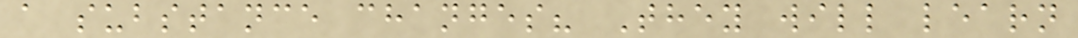a substance changes? They will learn
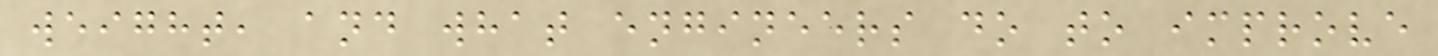weight, and what engineers do to improve
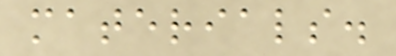materials.
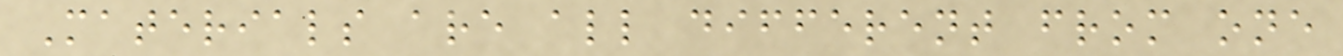Materials are all different from one
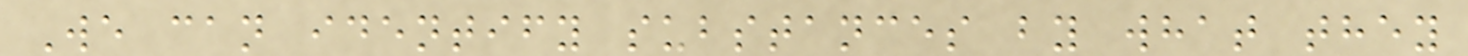We can identify substances by what they
